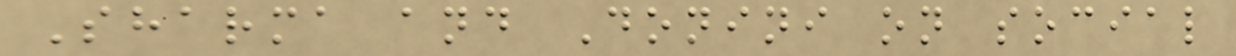Sharma and Donini on social
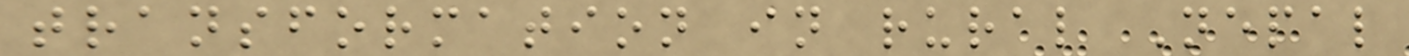transformation in rural Nepal
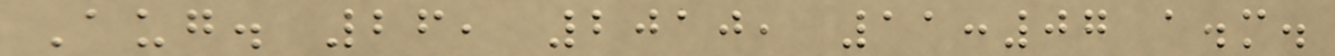Aug. 26, 2010, 11:07 a.m.
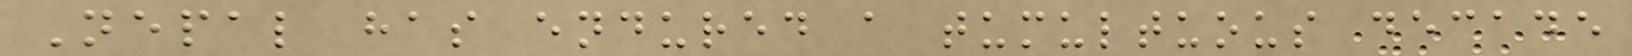Nepal has endured a tumultuous decade
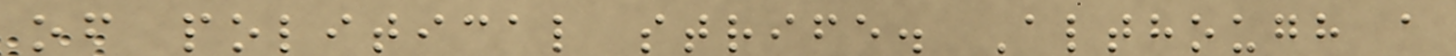of political strife. Although a
